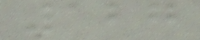127
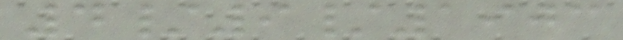4/9/1903
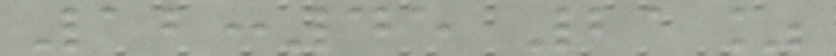12:45 21%
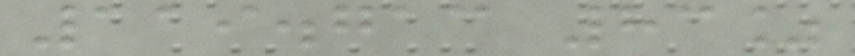119.713 83%
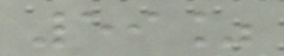59%
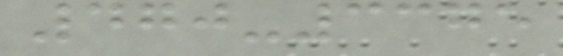470-3375
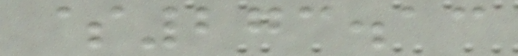$273.13
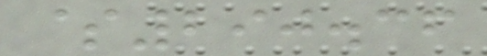$290.36
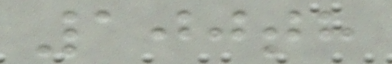100th
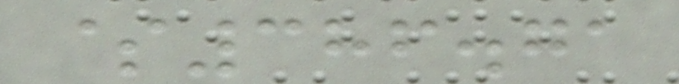$386.71
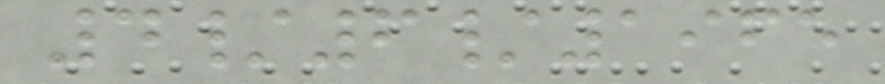4/6/1965
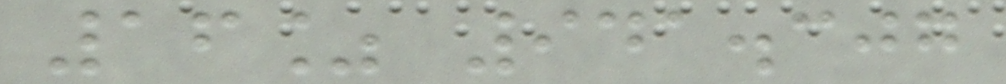16% 941.307
